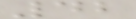42
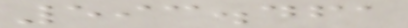593.461
